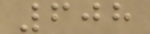608
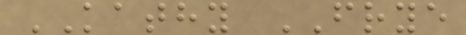KATHY FRYE
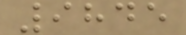9845
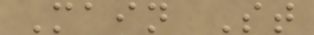Main St
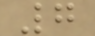7
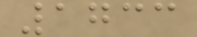1733
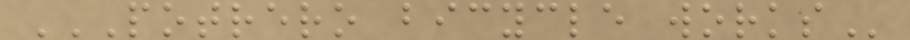POTRERO BICYCLE WORKS
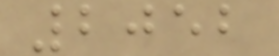2052
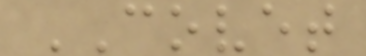COVET
